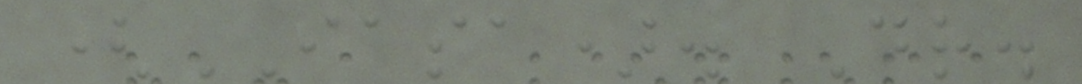(IASA). Dr.
